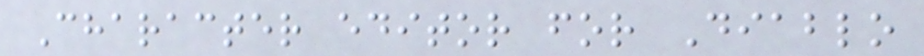Character editor for Diablo
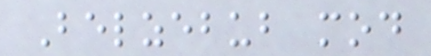Belzebub mod
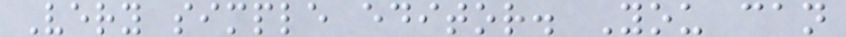Very simple editor. You can
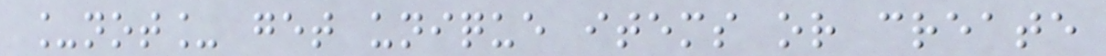_not_ get unique items or create
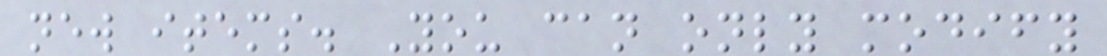new items. You can only modify
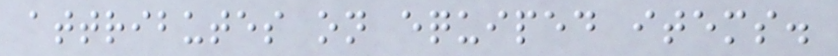attributes on equiped items.
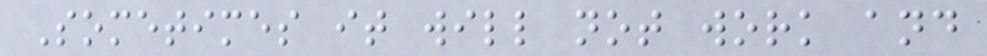Sometimes it will not work and
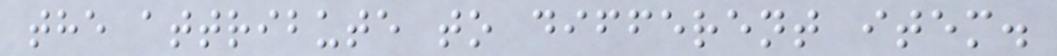the attribute to different item.
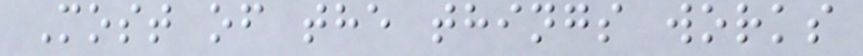Most of the things works
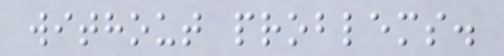without problems.
